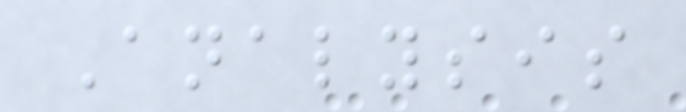Analysis
